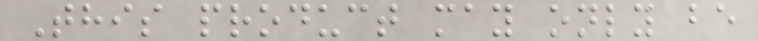This product may only be
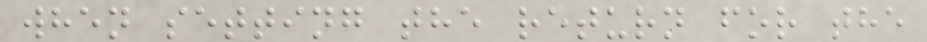when setting the return for the
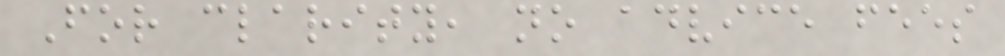For clarity, no advice fees
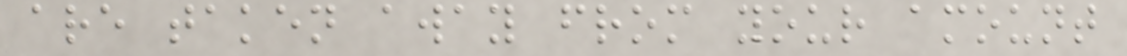are taken away from your amount
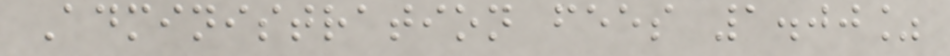Administration fees 1.00%
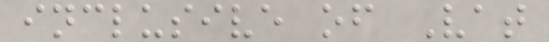inclusive of Vat
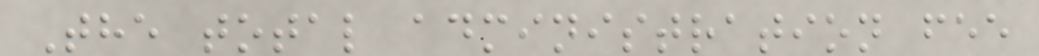The total administration fee
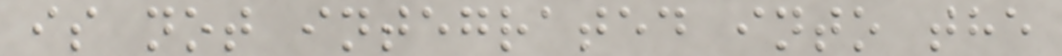is not integrated into the
